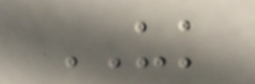UK
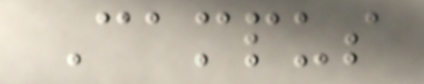Campus
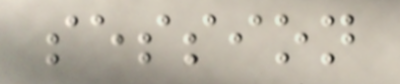session
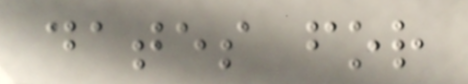dates for
